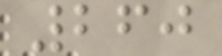260
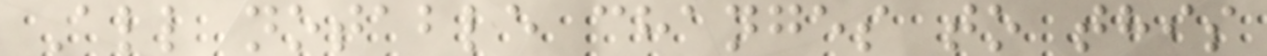All notable changes to this
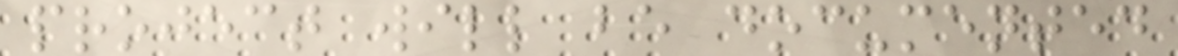project will be documented
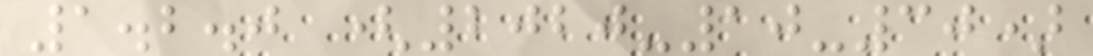1.2.0 (2020-10-30)
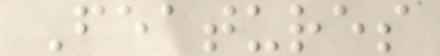Features
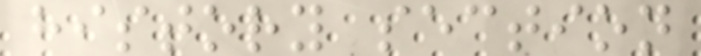history section
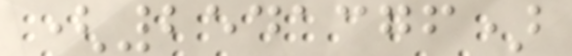(2541376)
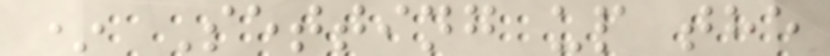* Setting up the
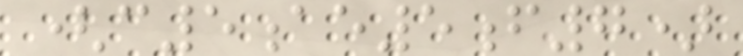(c5ae5f7)
